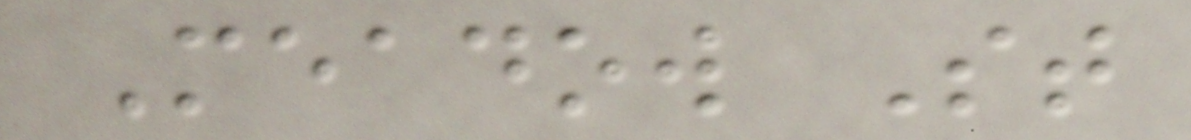Meadow St
